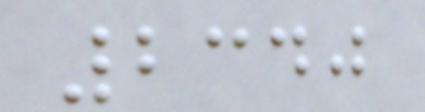2340
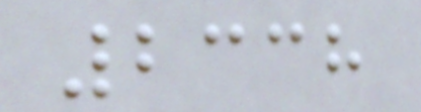2338
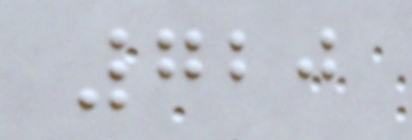720
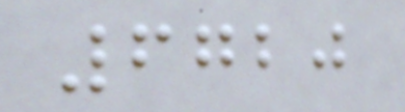6720
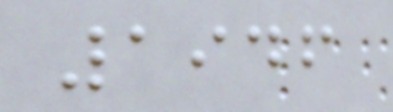1946
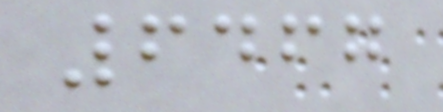6467
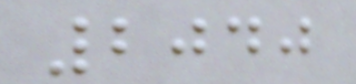2040
